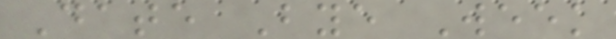Date Bye Week
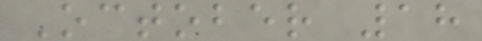October 18
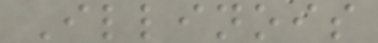Illinois
